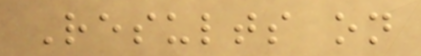Results on
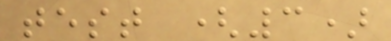test (3)
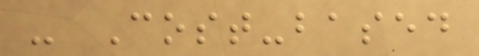- Cost-based
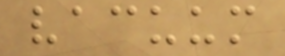vacuum
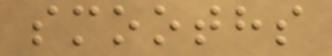smooths
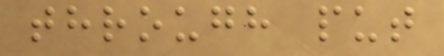through put
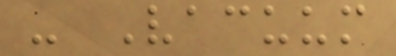- Vacuum
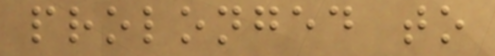prolonged to
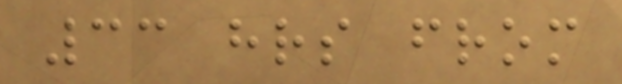33 hrs from
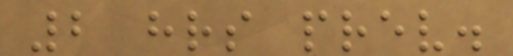2 hrs prev.
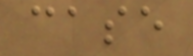case
